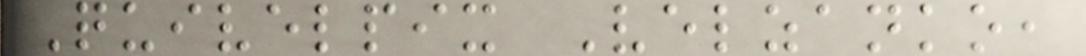Quivelpix Velzanko,
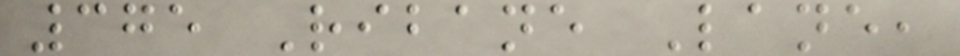375 Ribane Lane,
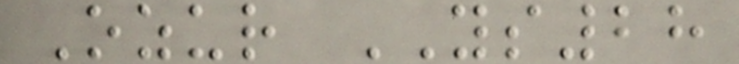Ozur YS28
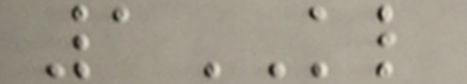1KL
